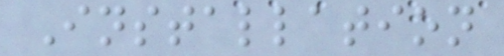Installation
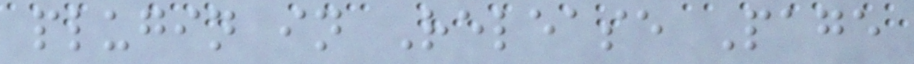plugin in Release Page
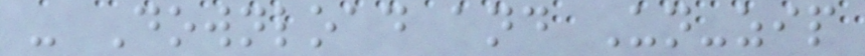- Download and Un-zip
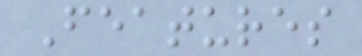Features
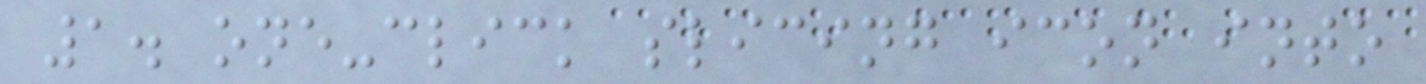1. one-click slicing icon into
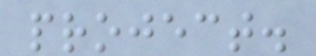project.
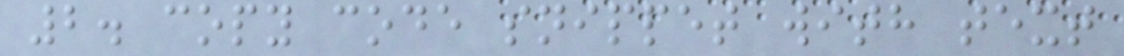2. copy code snippet with text
